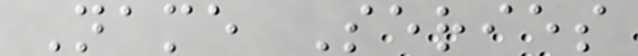Name Series
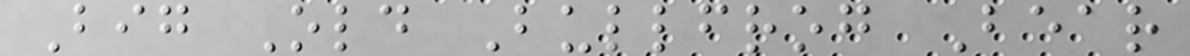Big Old Bullfrog Bear
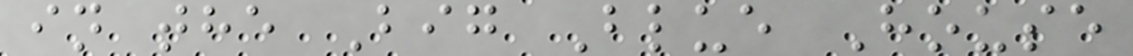in the Big Blue House
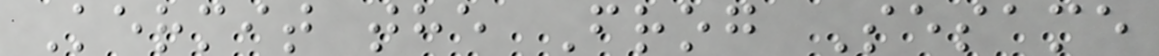Kermit the Frog Sesame
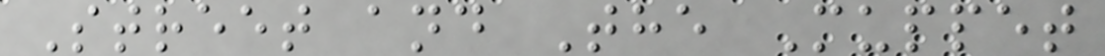Street and The Muppet
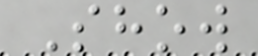Show
